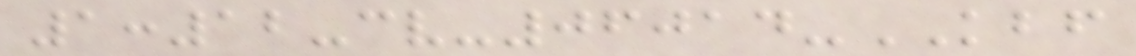1:12-cv-06014-KBF
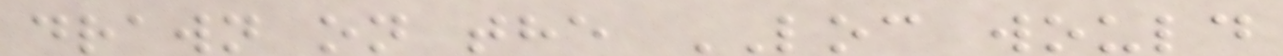drawn on the LOC would
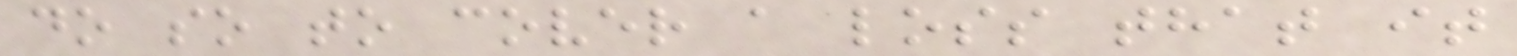do so to cover a loss that it
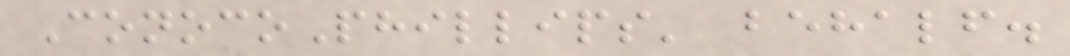ConocoPhillips' behalf.
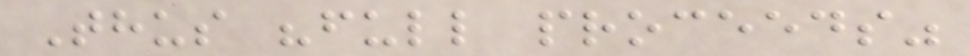Thus "full proceeds"
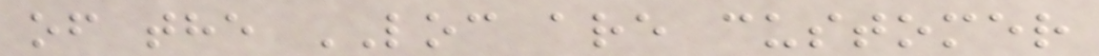of the LOC are customer
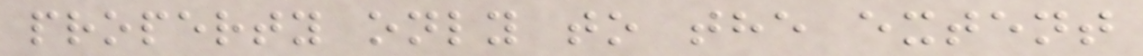property only to the extent
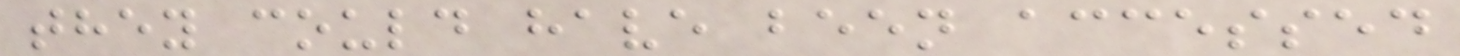they could have been accessed
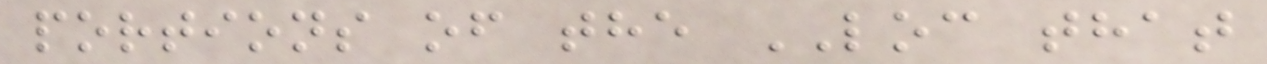portions of the LOC that
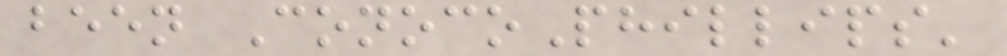been ConocoPhillips'
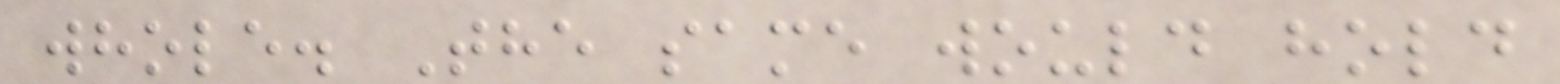whole. The same would hold
